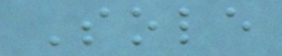Sole
